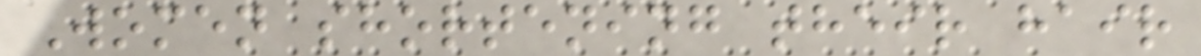Women shortening their hair
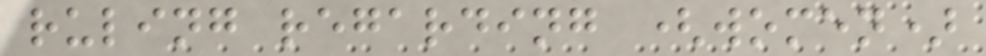ruling regarding (women)
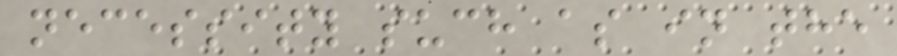necessity such as in the
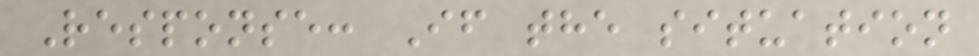Response: If the situation
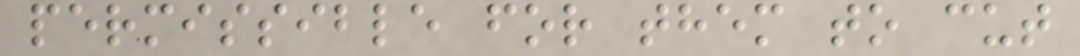permissible for them to cut
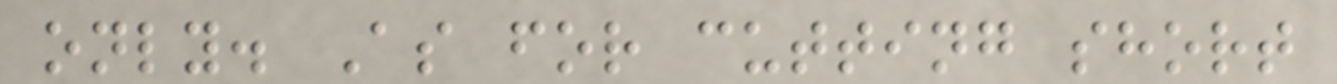only. As for cutting short
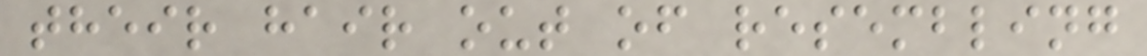their hair out of resembling
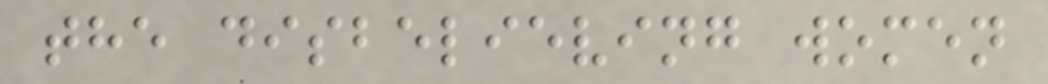the disbelieving women
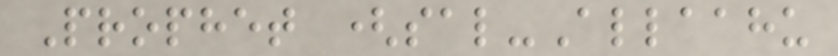Prophet (sal-Allaahu
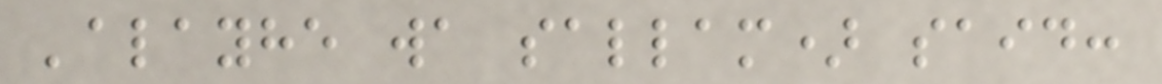'alayhe wa sallam) said:
